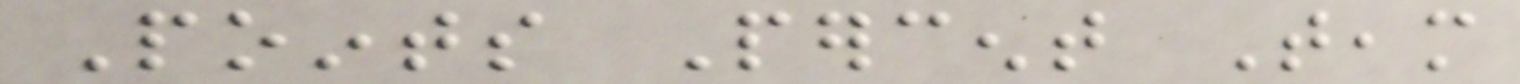Points Percent Team
